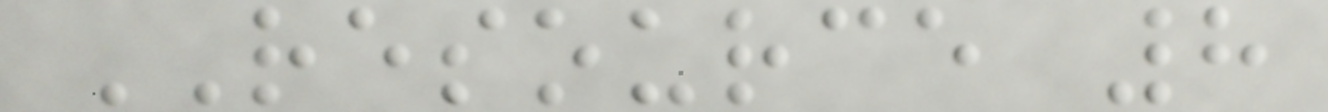RESOURCE 8
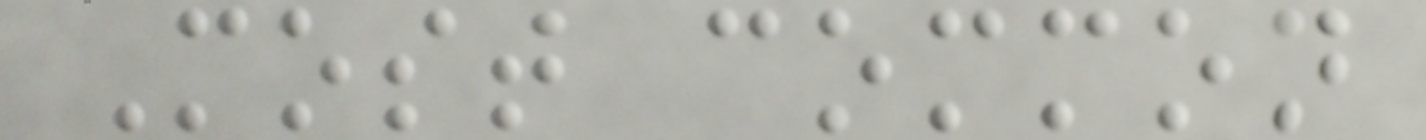Most common
